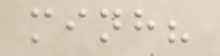minh?
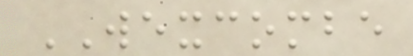WEXCOMBE
